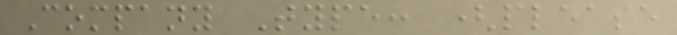Company Type: (please
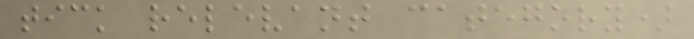tick relevant category)
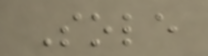Sole
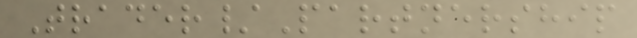Trader/Partnership
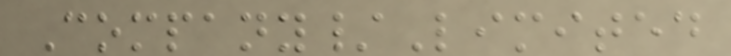Company/Limited
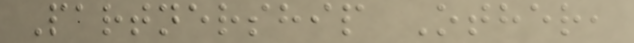Partnership Other,
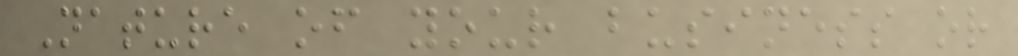Nature of your business or
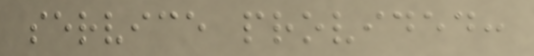service provided:
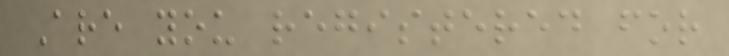Are you registered for
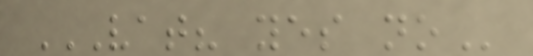VAT? YES NO
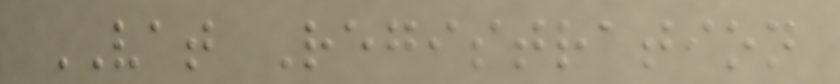VAT Registration
